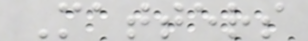Matters
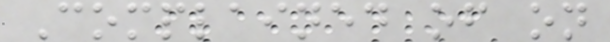Complained of on
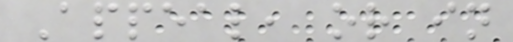Appeal, or in
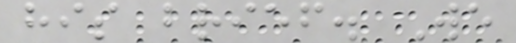his brief. We
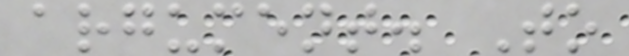argument. To
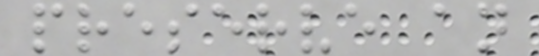preserve an
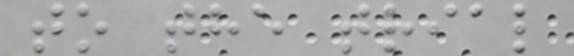to the trial
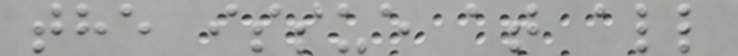the issue at all
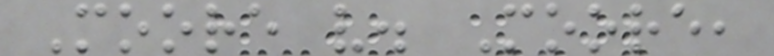Moore v. Moore,
